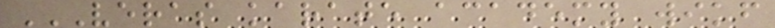VERAS KARATE ACADEMY WIKF
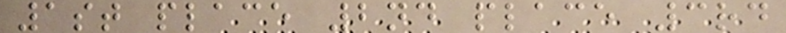1st place 2nd place 3rd
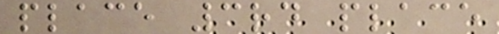place 3rd place
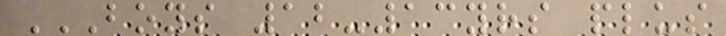BOYS 12-13YRS PLUS
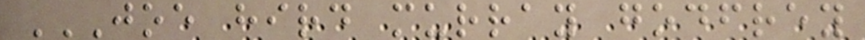JOE HIRD MURRAY GODFREY
